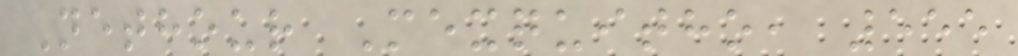Nethour Mexquitho, 555
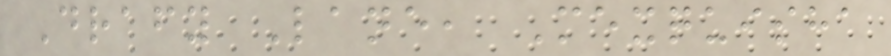Drafy Lane, Mexquisha
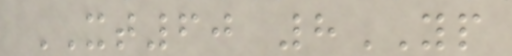XT60 8YP
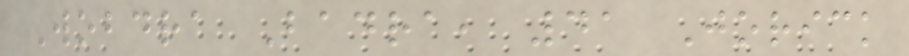Wobdra Badra, 41 Jorick
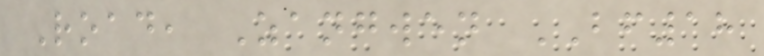Road, Zangwen BF18
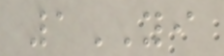1YI
